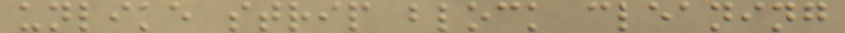unlike strip block cleaning
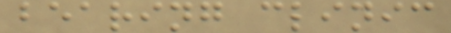bearing clinic
